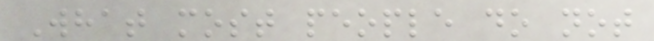What most people do not
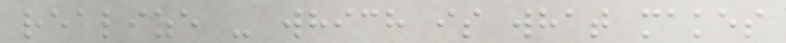realize - which is what makes
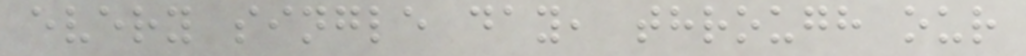every single day, through our
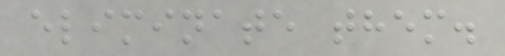eliminate them.
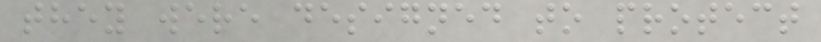they were designed to protect
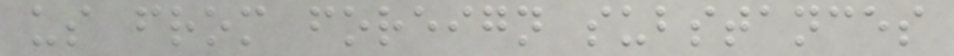us from foreign substances
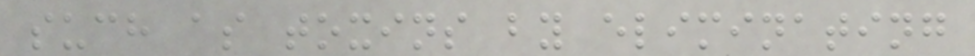such as toxins by eliminating
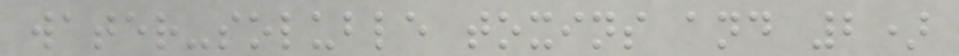water-soluble toxins and 2)
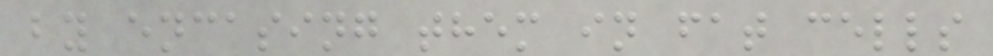by encasing them in fat cells
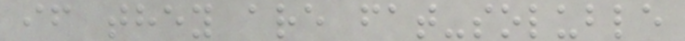if they are fat-soluble
